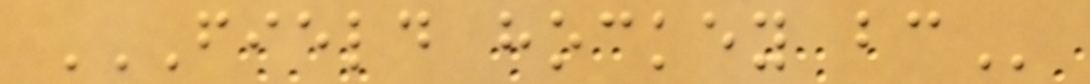FIELD HOCKEY BC
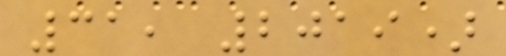31, 2019)
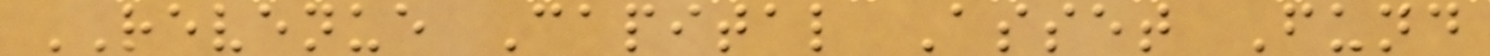REVENUE Capital Asset Fund
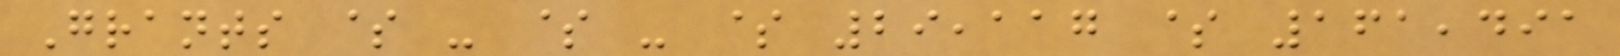Grants $ - $ - $ 29,117 $ 161,491
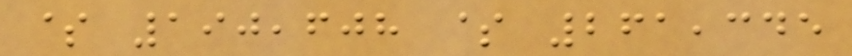$ 190,608 $ 261,345
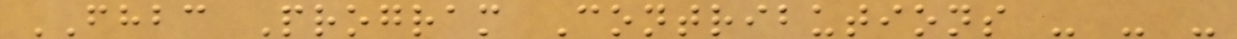FHBC Program Contributions - - -
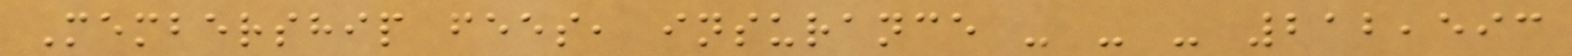Membership fees, insurance - - - 212,593
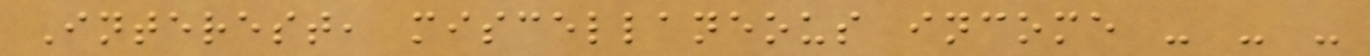Interest, miscellaneous income - - -
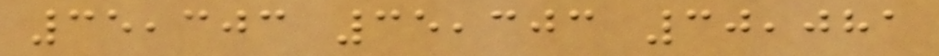35,303 35,303 30,081
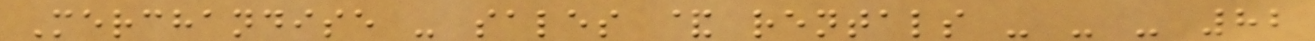Merchandise - sales & rentals - - - 82
